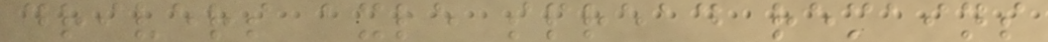drivers axle spread remains
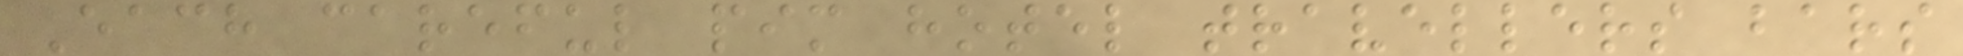Each careful pim hotel travellers bars
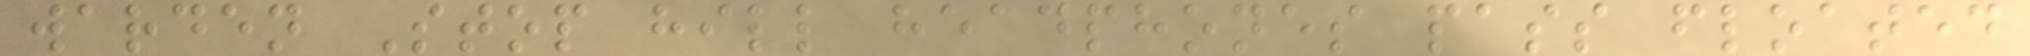warden Stop hill headphones pass floated
